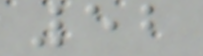52
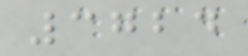3724
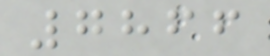7866
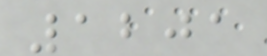1201
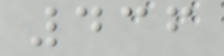436
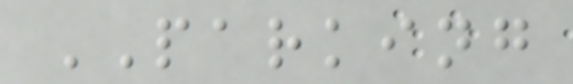PARKING
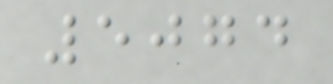5074
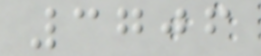3706
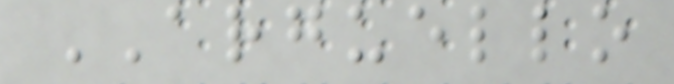ARGUELLO
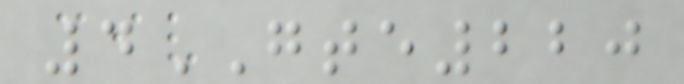4GTE220
